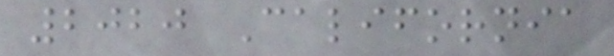2020 California
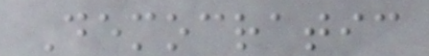Democratic
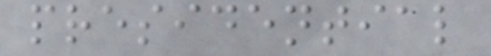presidential
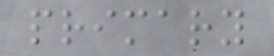primary
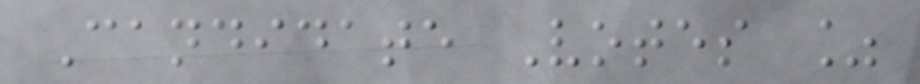Candidate Votes %
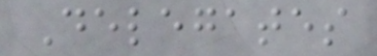Delegates
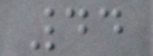44
